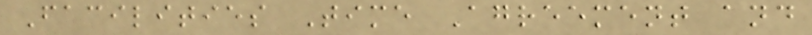Facilities Time Agreement and
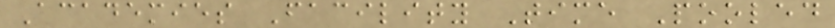Academies Facility Time Pooled
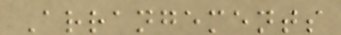Arrangements
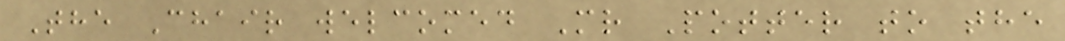The Chair welcomed Mr Potter to the
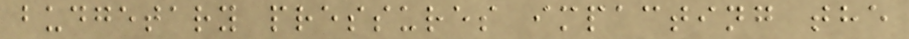budgetary pressures impacting the
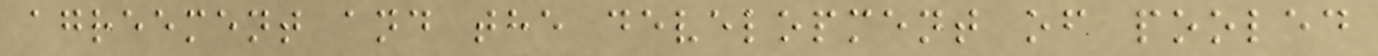agreement and the development of pooled
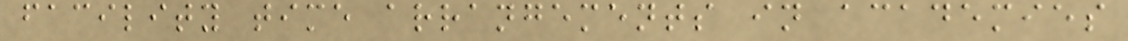facility time arrangements in academies
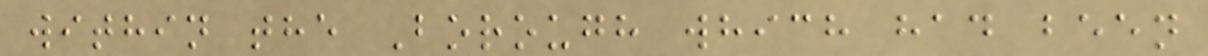within the Borough which had been
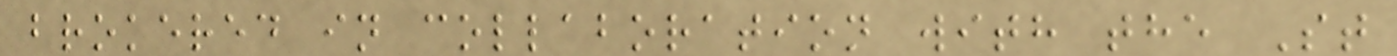brokered in collaboration with the St
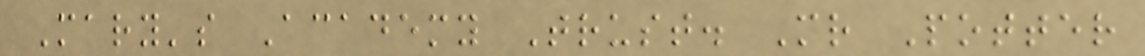Mary's Academy Trust. Mr Potter
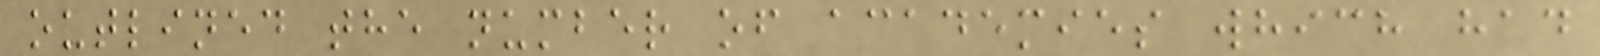outlined the number of academies which had
